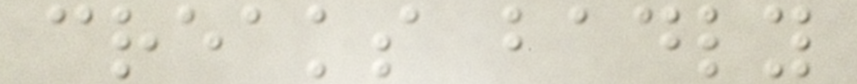creaks badly
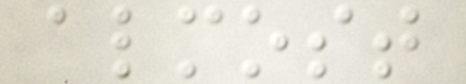almost
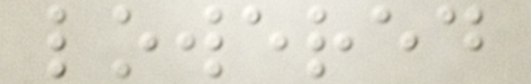lowered
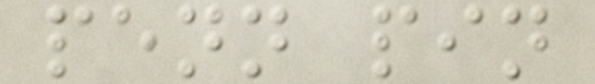penn pin
